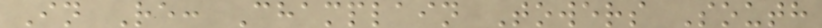In Re: Champlain Towers South
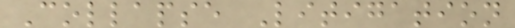Collapse Litigation
